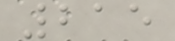215
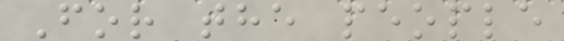For the people
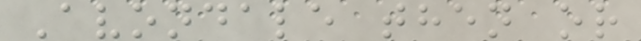Avondale then or
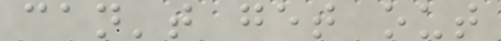can't get out
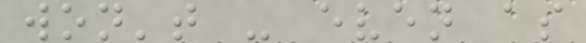won't - even as
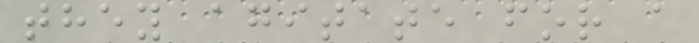they agitate for a
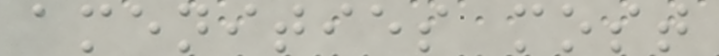amenities most
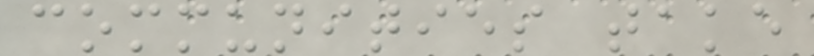communities take
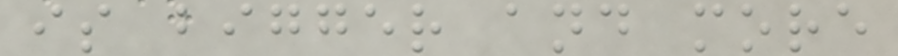is bigger and more
